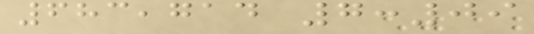683,714 7:09
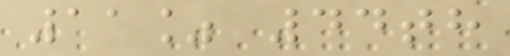11% 44th
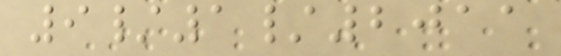9/1/2011
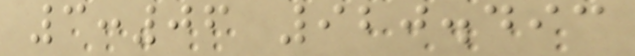3:06 920.493
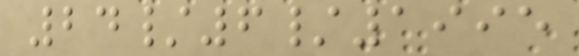24/6/1995
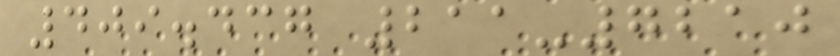409.437 211-7210
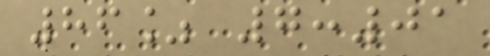86% 7:01
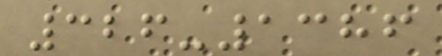326-1386
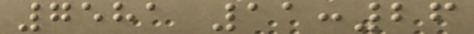7581 11:26
